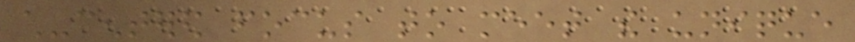child-centered focus to meet the unique
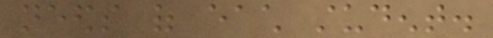needs of each student.
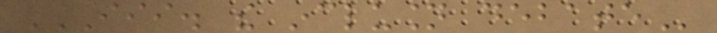III. THE INCLUSION DEBATE
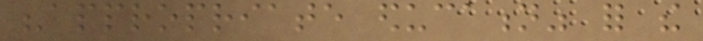"appropriate education" for the
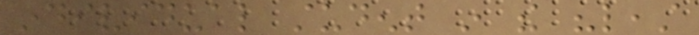individual student in the "least
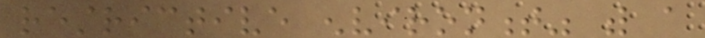restrictive environment" with a
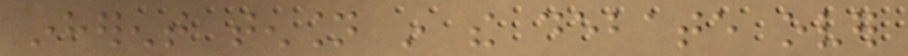inherent tension in the debate over
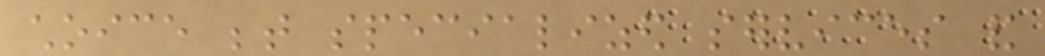choice between specialized services and
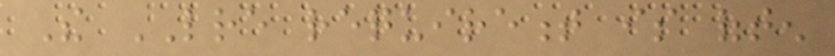The LRE requirement is often
